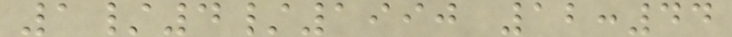1/4/1990 12:44
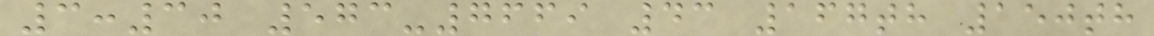3:30 573-7669 43 167th 150th
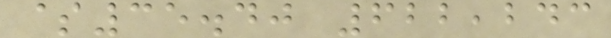$35.40 622,243
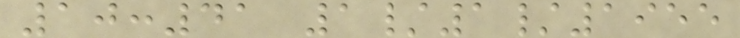10:41 1/1/1955
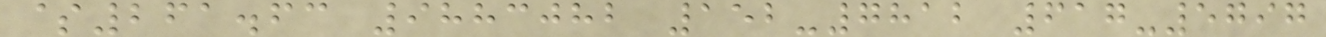$261.63 9883082 152-7812 617-5797
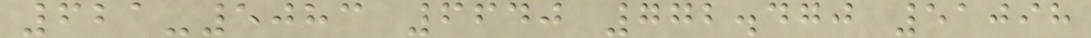621-5083 6640 772.470 51098
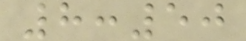8:50
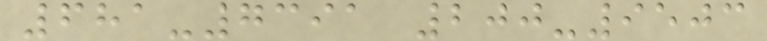681-7391 200-9503
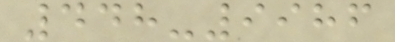448-9986
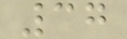37
